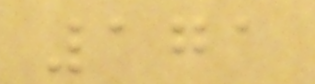171
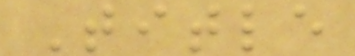Title
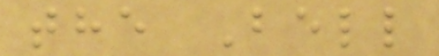the Bell
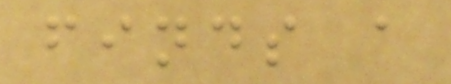finds a
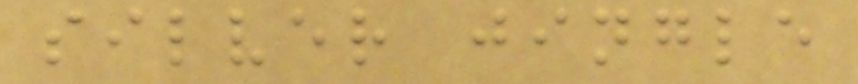silver jingle
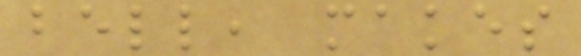bell, makes
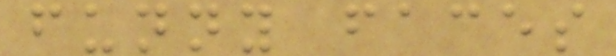funny faces
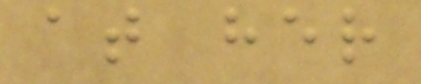at her
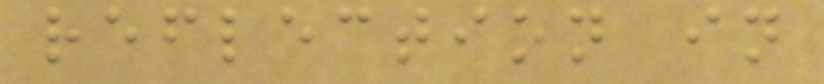reflection in
